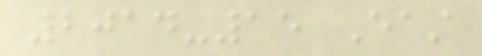2014-15 East
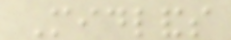Midlands
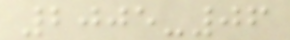2005-06
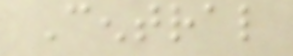Central
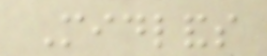Midlands
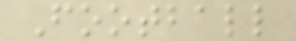Football
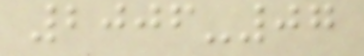2006-07
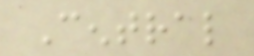Central
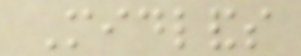Midlands
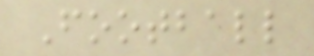Football
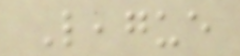League
